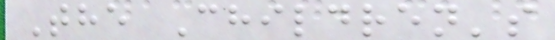The Children's
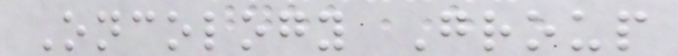Oncology Group
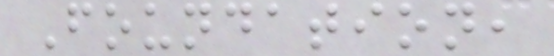Foundation,
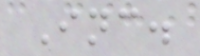Inc.
